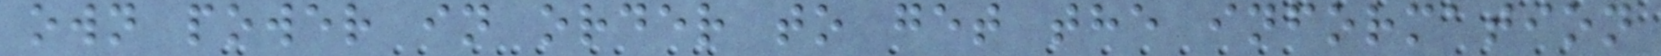own power in order to get the information
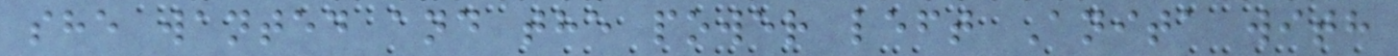she wanted and the power left Anita with
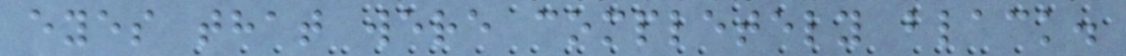eyes that were completely black.
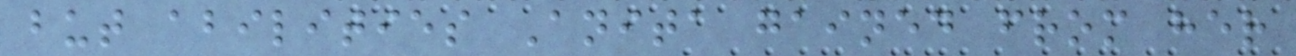but abilities Anita gained from her
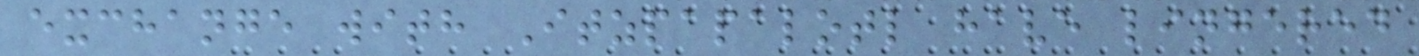exchange with Itzpapalotl have lingered
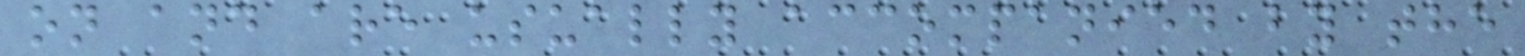on and are usually accompanied by the
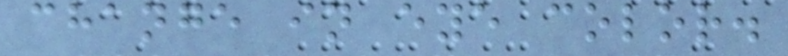change in eye color.
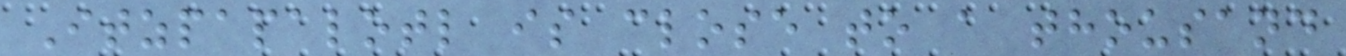Itzpapalotl is close to a thousand
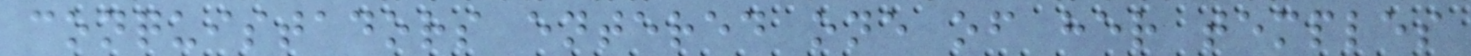conquistadors entered one of her temples
